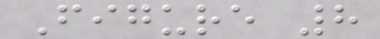Figure 8
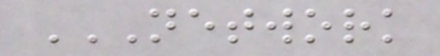NETWORK
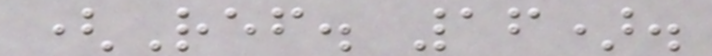(Ref. 16).
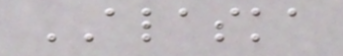ALASKA
